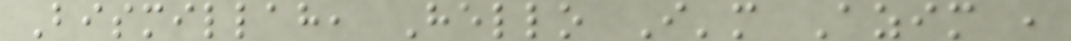Bismillah, Hello I'm Azim ,
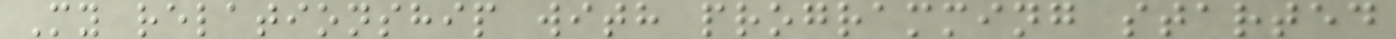My relationship with programming started
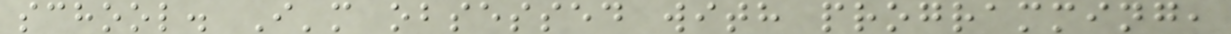school. I'm obsessed with programming,
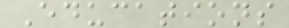Educations
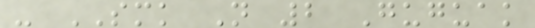- SMK N 2 Guguak
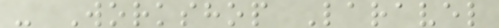- Workshop Laravel
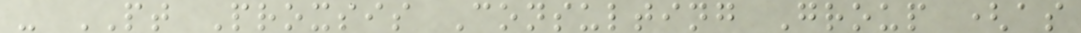- PT Proxsis Consulting Group (as
